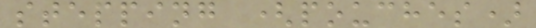stepping (pouches)
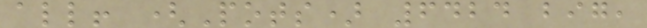all! (Pots) 6424 big,
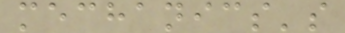mechanics's
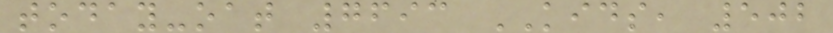today-oat 7693 KIDS, 502
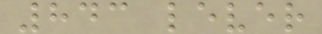843 lever
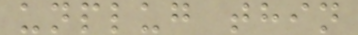unplug thin
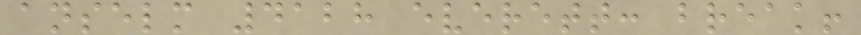anselm 4128 everett: break!
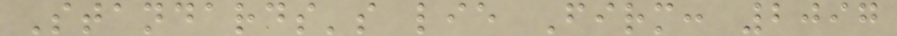Standards's lie Firm: 2097
